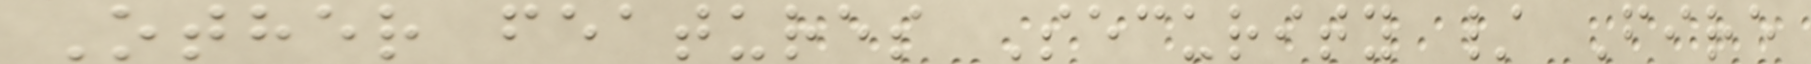Other features Security / Fire
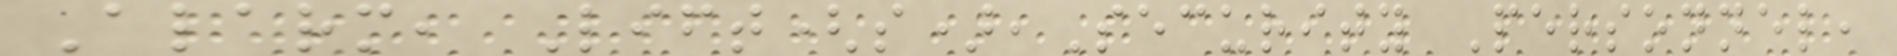Alarm, Lift(s),Security Personnel,
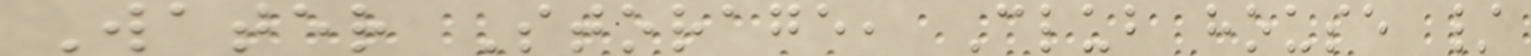Water Storage, Club house /
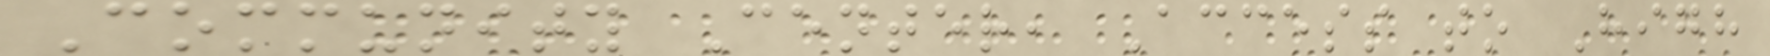Community Center, Access to High
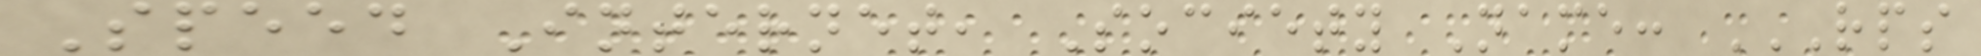Speed Internet, Society Name: RPS
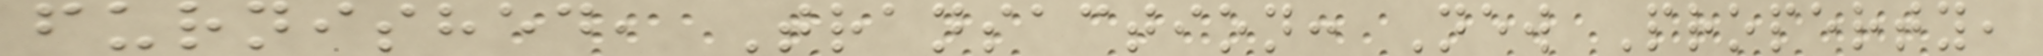furnished, Transaction: New Property,
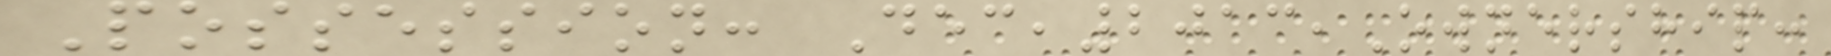Possession: Dec,2013,Ownership:
